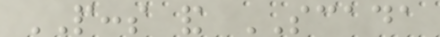PCCS and SCADA
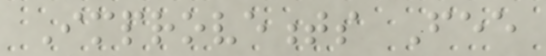Improvements Fee
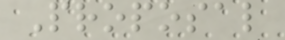Proposal
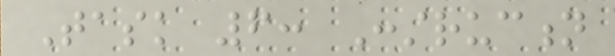Task 6: Construction
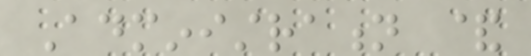Administration &
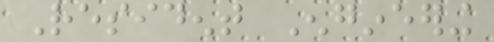Resident Engineering
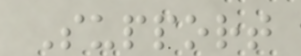Support
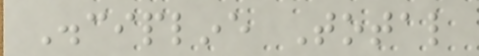Discipline Total
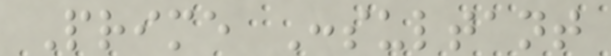Prime Consultant
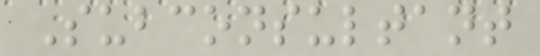Subconsultant
